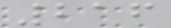216
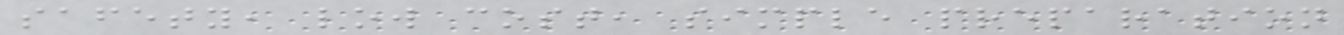safety, low cost, simple preparation
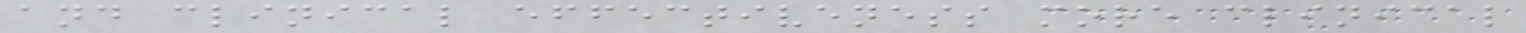and clinical effectiveness more clinical
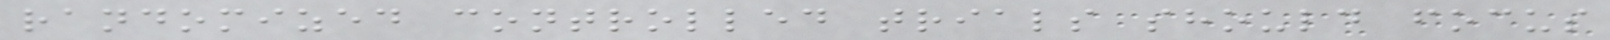randomized controlled trials should focus
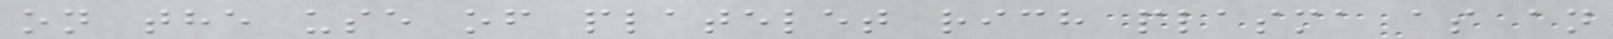on the use of platelet rich plasma as an
